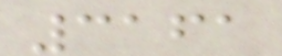3161
